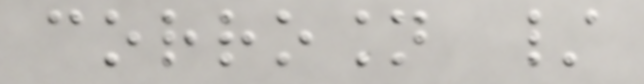corrosion /
